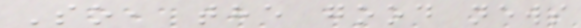So, the good news
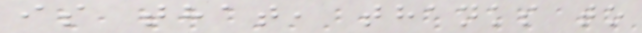is that, thanks to
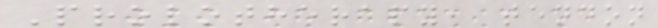Prolotherapy, tendon
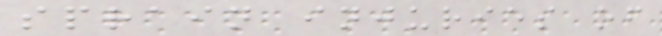sprain injuries of
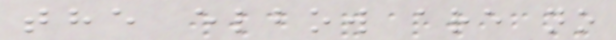the elbow are no
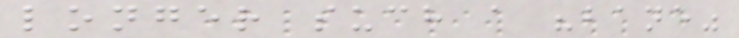longer such a "bane"
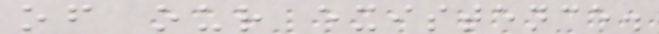of our existence.
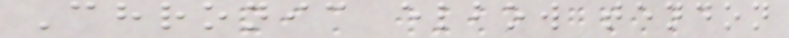Chronic elbow tendon
